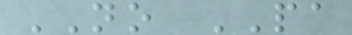NO PA
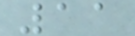11
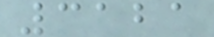3121
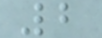2
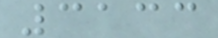3133
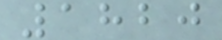1820
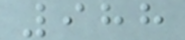988
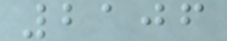2106
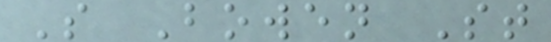S Bowen St
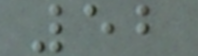52
